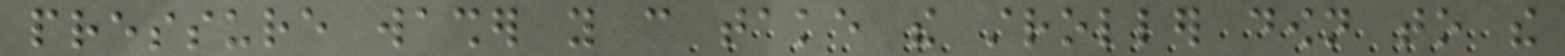pressure washer you can take the stroller down to the
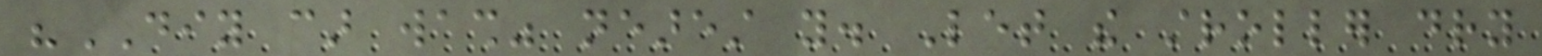"DIY car wash" nearest you. Let the stroller dry
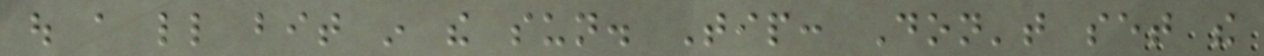out a little bit in the sun. Tip: Don't set the
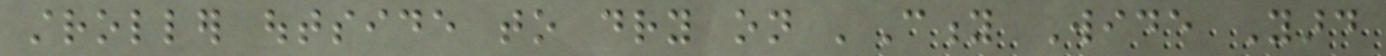stroller outside to dry on 'City Wide Yard
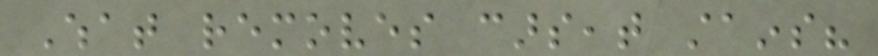What removes carseat stains?
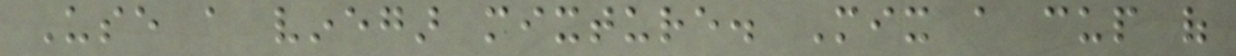Use a vinegar mixture. Mix a cup of
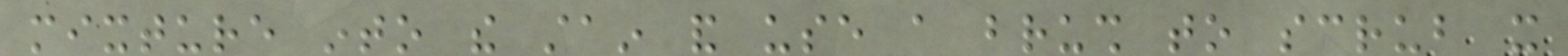mixture into the stain and use a brush to scrub it
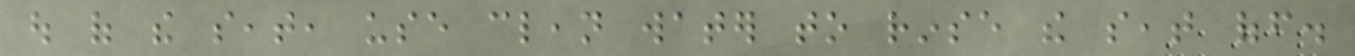out of the seat, use clean water to rinse the seat off.
